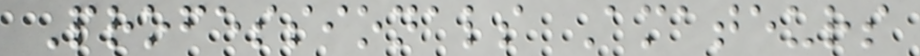Professionals Amateurs
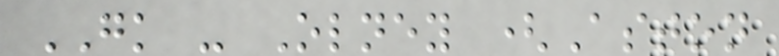GK - Olney (Aston
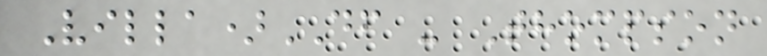Villa)DF - Thompson
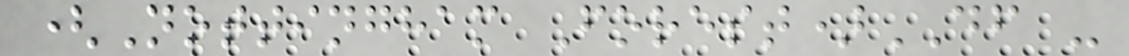(Nottingham Forest)DF -
